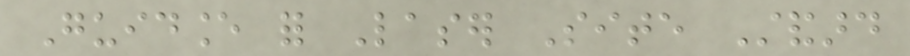Guidance for Laser Site Standard
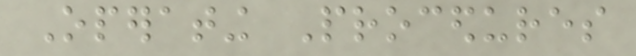Operating Procedures
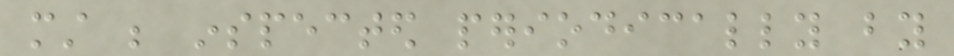must be inspected periodically by
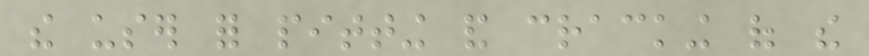the user for pitting and cracking of the
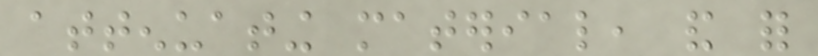attenuating material, and for
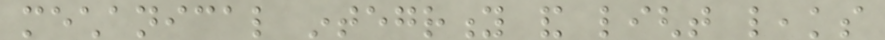mechanical integrity and light leaks
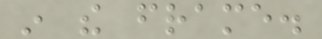in the frame.
